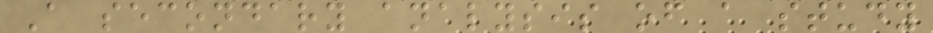A secondary analysis of a study
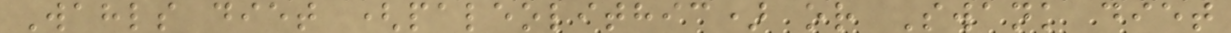Wahls diet (paleolithic) or Swank diet
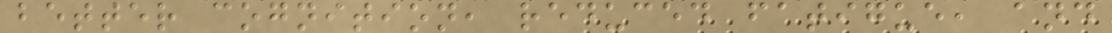better cognition, reduced fatigue, and
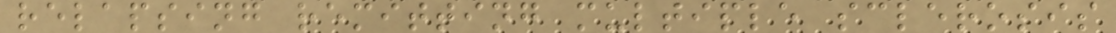relapsing remitting multiple sclerosis
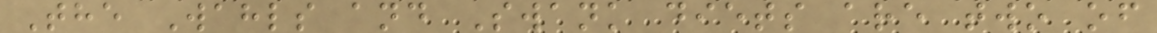The Wahls and Swank diets are two of
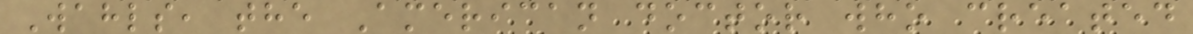Wahls, the American doctor who created
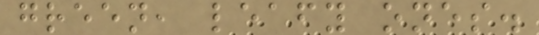green, leafy ones.
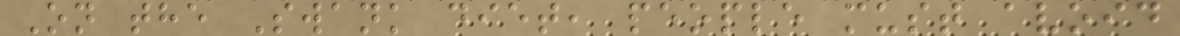On the Swank diet, people must avoid
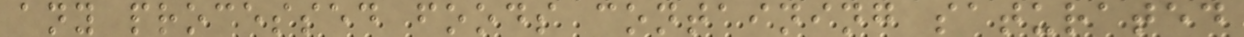any processed foods containing saturated
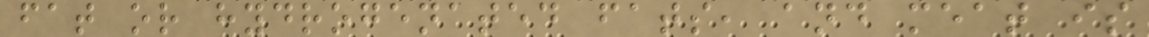fat or hydrogenated fats, and meat is
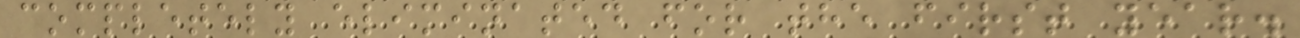completely eliminated for the first year.
